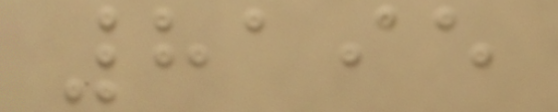8195
